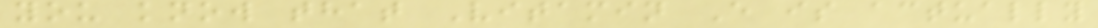you know that Vitamin E is actually
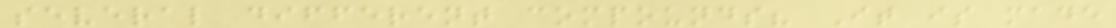several different compounds? It is made
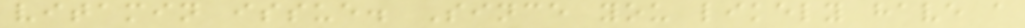vitamin issue. Since you likely have a
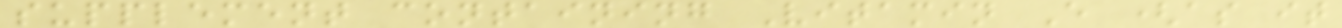supplement containing Vitamin E (as it
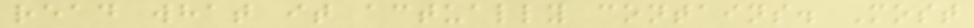read what it actually contains. Most
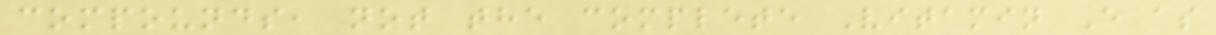compounds, not the complete Vitamin E as
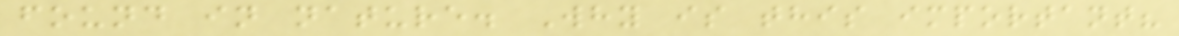found in nature. Why is this important?
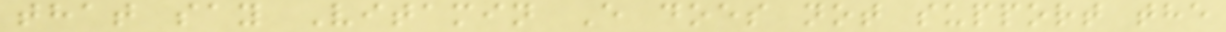that say Vitamin E does not support the
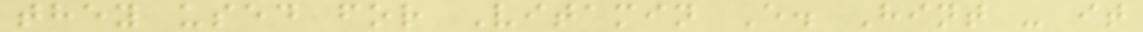they used for Vitamin E. Hint - it
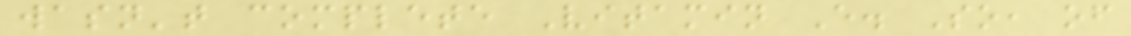wasn't complete Vitamin E. So, of
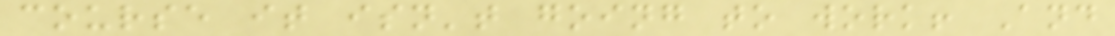course it isn't going to work! And
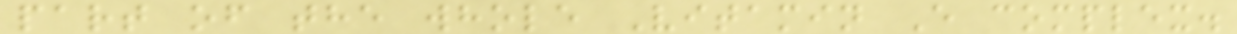part of the whole Vitamin E complex.
